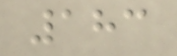183
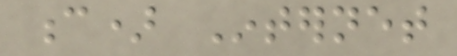c) Internet
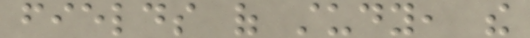fields of study, the
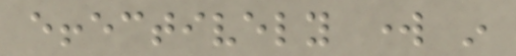effectively work in
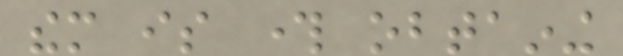them is through obtaining
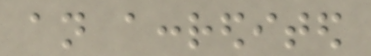an accredited
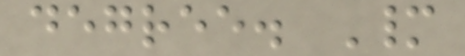degree. Many
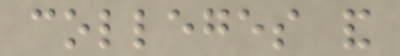colleges and
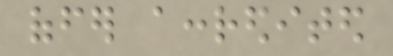offer accredited
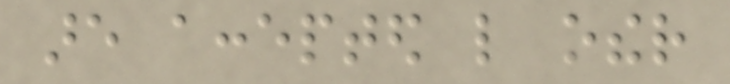are accepted like other
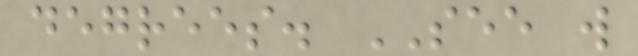degrees. SEE will
